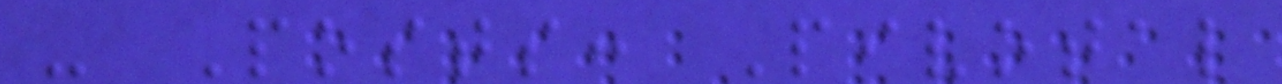- Posts: Pivotal
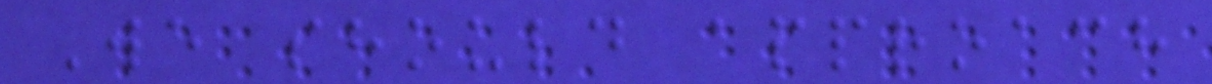We should approach
